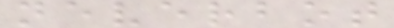neverbot
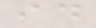id
